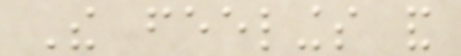The feelings and
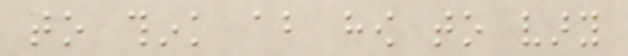to think about how to vary
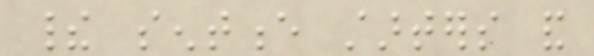their sentence starters and
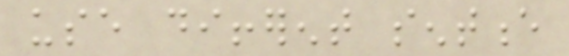use different sentence
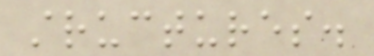structures.
